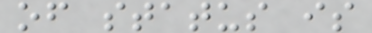of status is
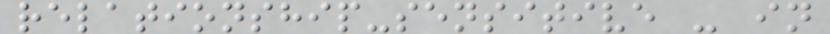relationship-sensitive - in
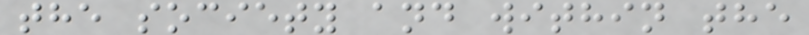the society and within the
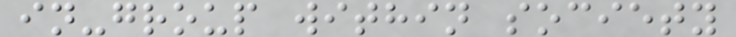in-group within society
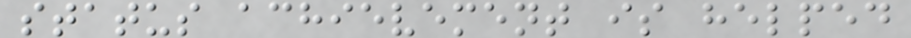status achievement is helped
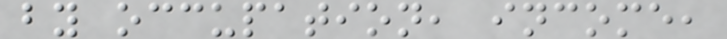by occupation, income,
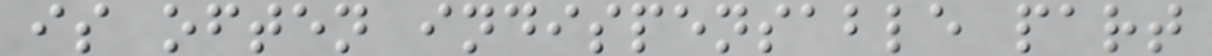is often indispensable part
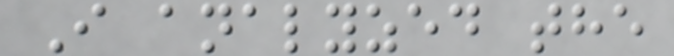I analyzed the
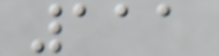111
